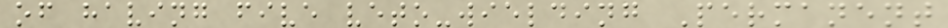of having five veto-wielding Permanent
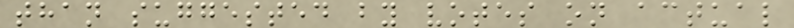than suggested by votes on actual
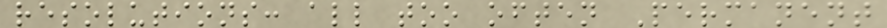resolutions: all too often Permanent
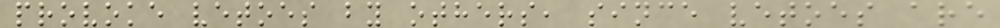provoke vetoes by others, since vetoes are
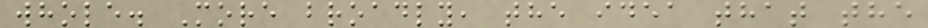whole. More broadly, the idea that the
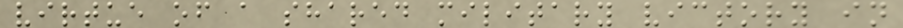virtue of a shared military victory in
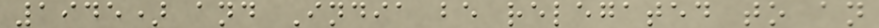1945) and India be relegated to an
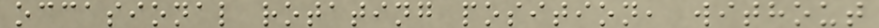occasional rotating position, without
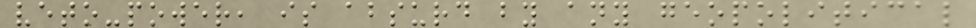veto-power, is absurd by any geopolitical
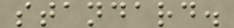standard.
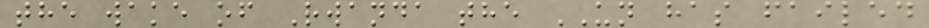the wake of Rwanda the UN has failed
